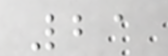21
